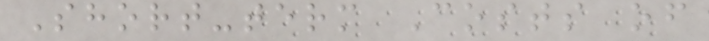Short-term Costs of
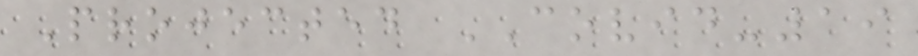Projected COVID-19
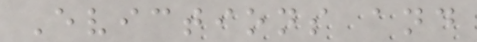Evictions and
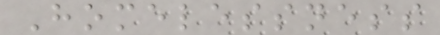Homelessness
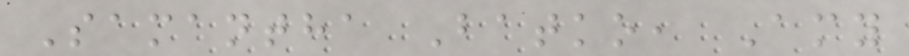Samantha Batko, Amy
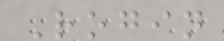Rogin
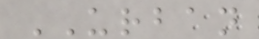URBAN
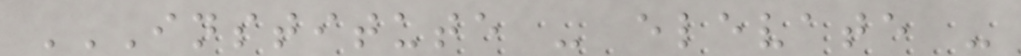INSTITUTE - ELEVATE -
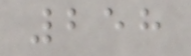258
